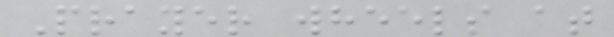Prayer wheels at
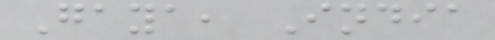Gaya, India
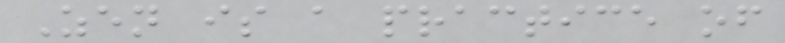Zen is a practice of
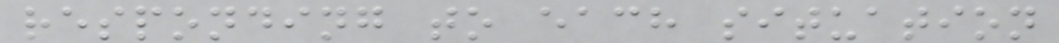responding to each situation
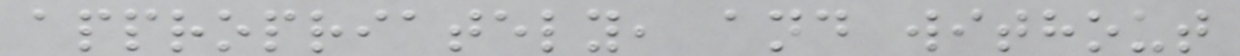appropriately, and without
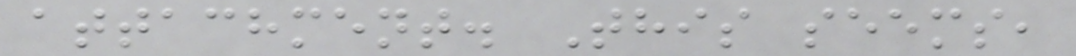attachment. This seems,
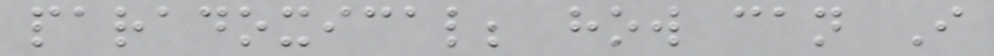paradoxical; how can I
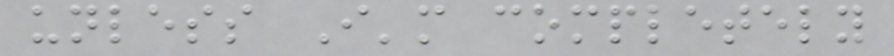unless I'm completely
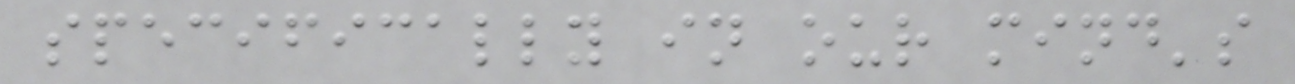specifically in our mind's
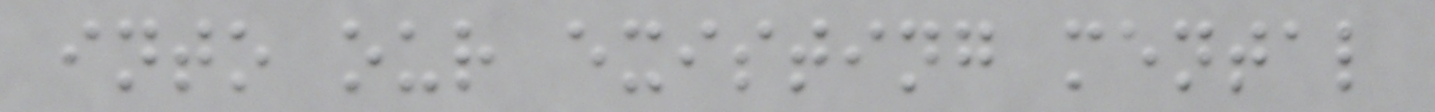into our existing mental
